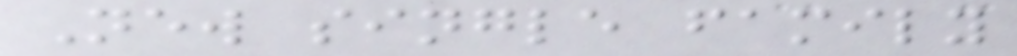New single family
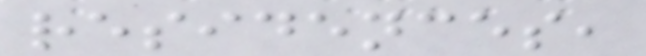residences,
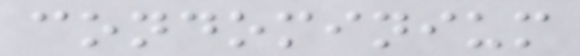condominium
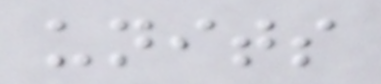units
